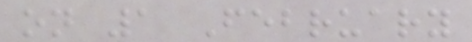on 1 February
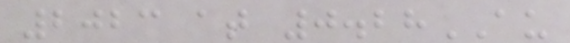2023 at 0.28AU
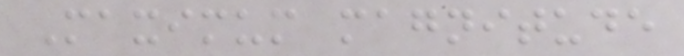Maximum magnitude
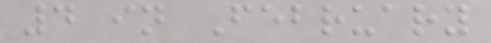4 in February
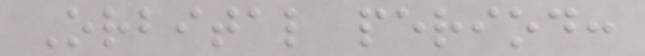Orbital period:
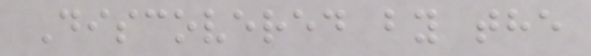Discovered by the
